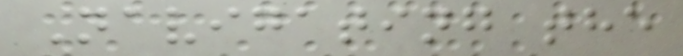Navigating the
